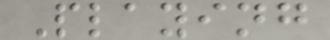Playing
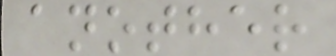another
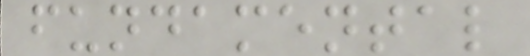fundamental
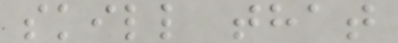skill that
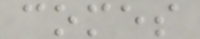comes
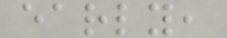early,
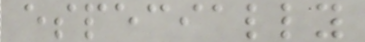especially
